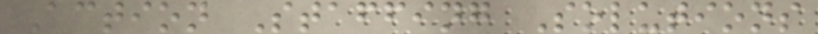Action Staffing Solutions
